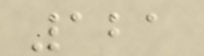121
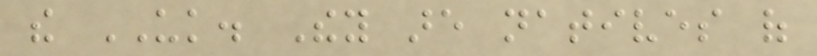the UK. They are natives of
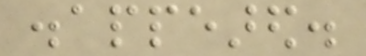disappeared.
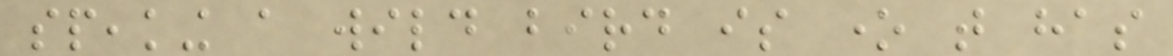speaking a wild bird is one that has
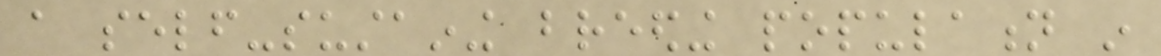a self-sustaining breeding population in
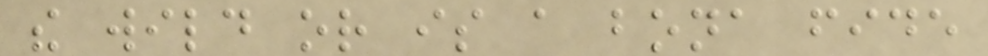the wild or is a bona fide
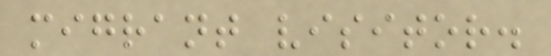migrant visitor.
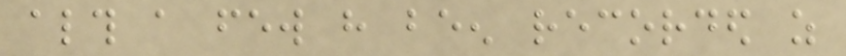although a few have been recorded as
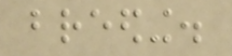breeding.
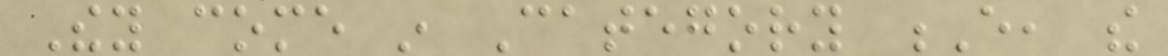They come in Category E, the
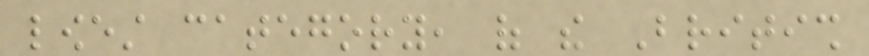lowest category, of the British
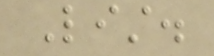List.
